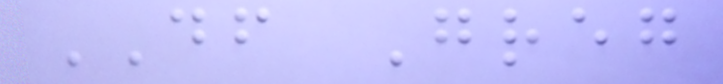DF Greg
